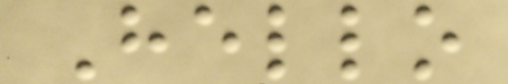Hello
